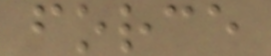force
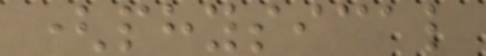(physical
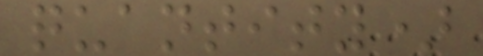quantity)
